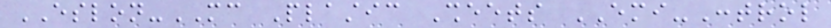ESLON-MC Plastic Sheets EMI-Control
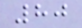80
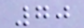70
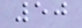50
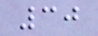30
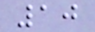10
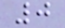0
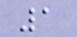1
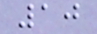10
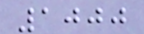1000
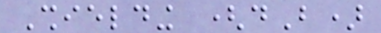Shielding (dB)
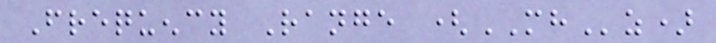Frequency Range (MHz)
